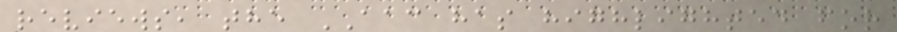reviews, the AAC has highlighted for
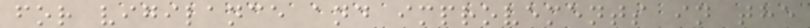for vigilance and improvements in the
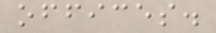offices.
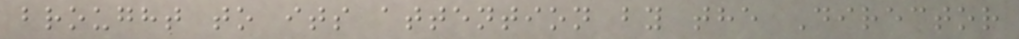brought to its attention by the Director
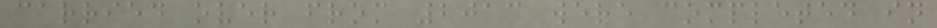carried over from 2013 were completed in
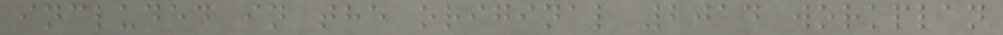included in the original 2014 workplan
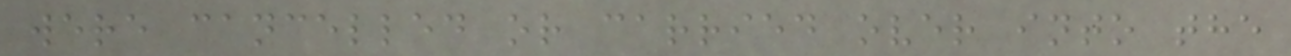were cancelled or carried over into the
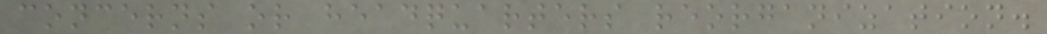concerns or headquarters reorganization.
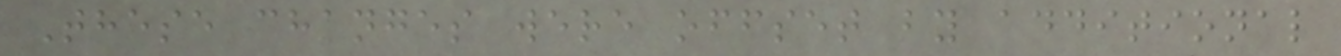These changes were offset by additional
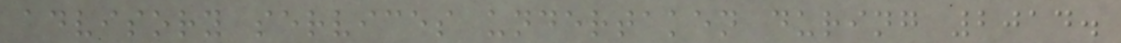advisory services undertaken during 2014.
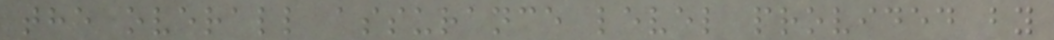the overall assurance level provided by
